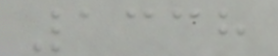1338
